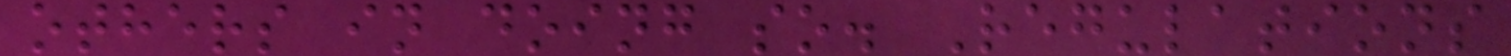others in doing so. Regulations
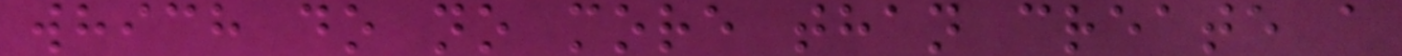which do no more than create a
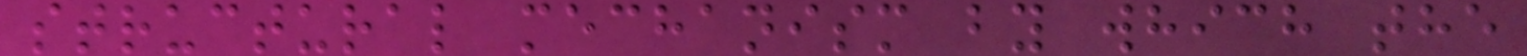structural mechanism by which the
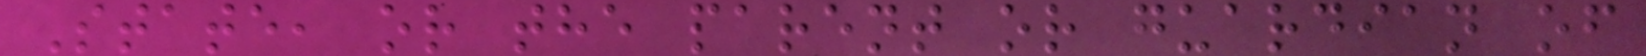State, or the parent or guardian of
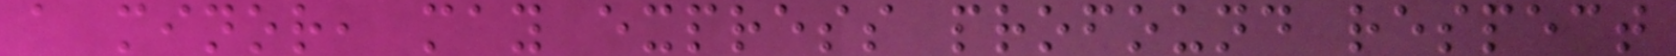a minor, may express profound respect
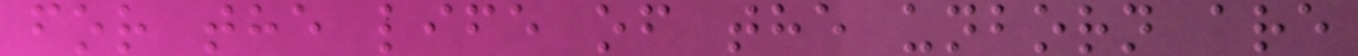for the life of the unborn are
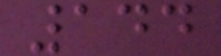144
